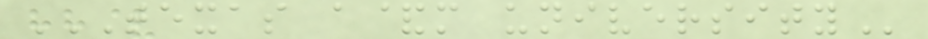TEXAS A&M UNIVERSITY
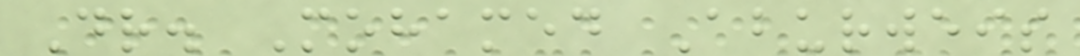Dr. Mohamed Aburweis
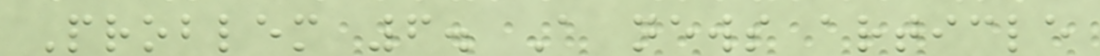Problem 6. A news article
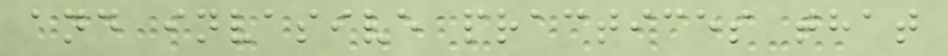and invasive practices that
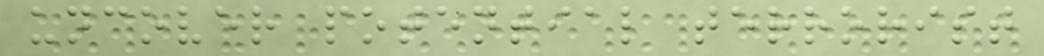uncover potential terrorist
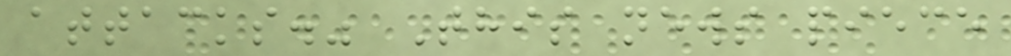attacks." This news piece
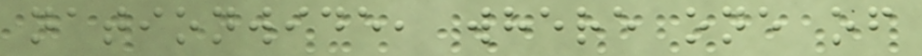nationwide, where one of
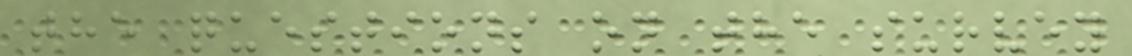the questions on the survey
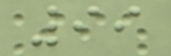99
